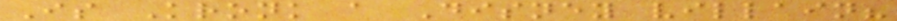Is Kronk a Disney villain?
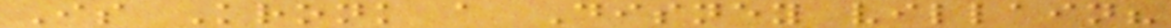Is Kronk a Disney villain?
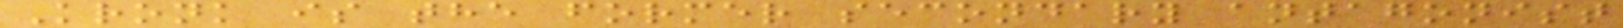Kronk is the former secondary antagonist
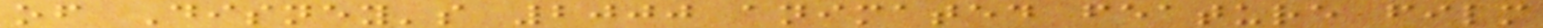of Disney's 2000 animated feature film
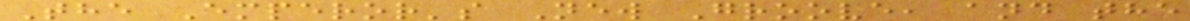The Emperor's New Groove, and the
